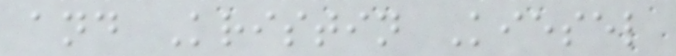and Kristin Kiesel
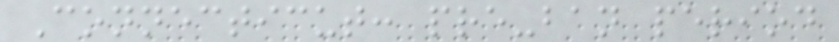Connecticut: pre-ban period
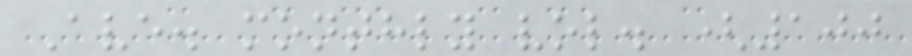Ave. monthly vol. (100
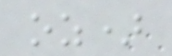oz)
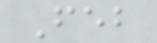Feb
